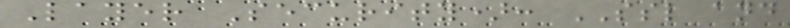Layer Security): SSL and
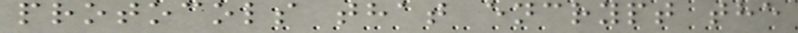protocols that encrypt the
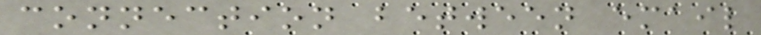connection between email
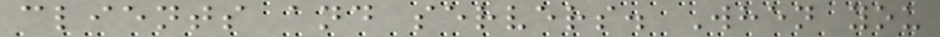clients and servers. When you
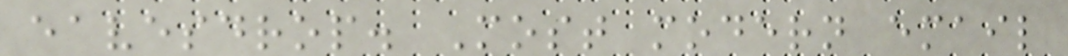eavesdrop. Most modern email
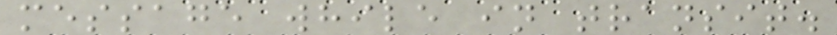message while in transit.
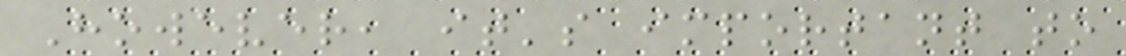However, it's important to
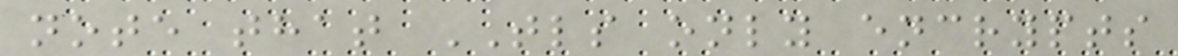note that TLS only encrypts
